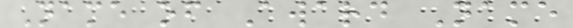Name of Award Name
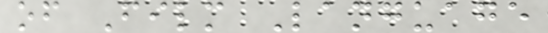of Film Language
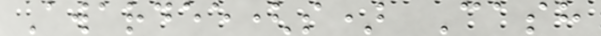Awardee(s) Cash
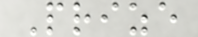Prize
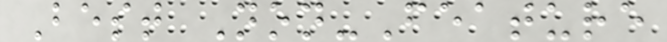Best Non-Feature
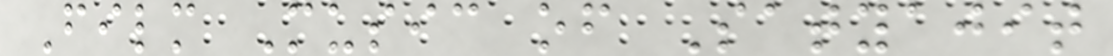Film Music of Satyajit
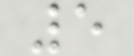5
